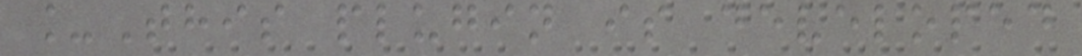_This plugin is developed
